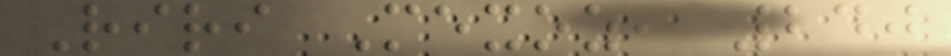Riri Mexoz, 240
